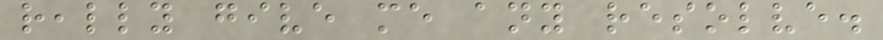really give me any resolve.
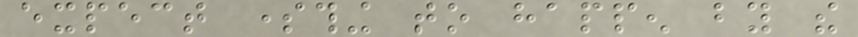expect something to happen by the
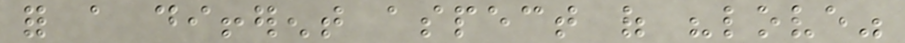for a different aspect of "love"
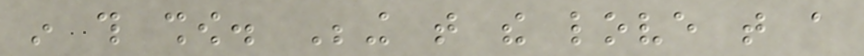in this show. Being that the love that a
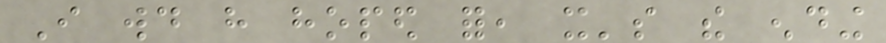I would have hoped for, it's the ending
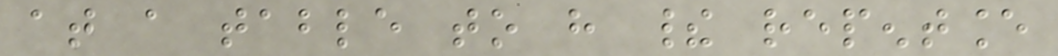at a table to have their repentance
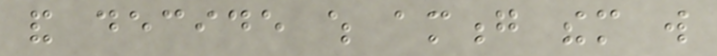and decide which among them will
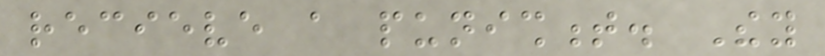recieve a punishment. They
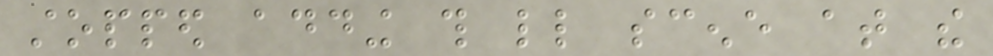stopped adding this little scene at the
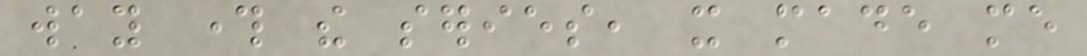way through the series, it made me
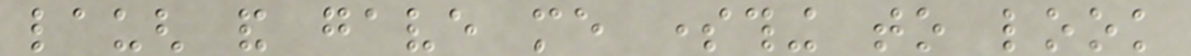laugh and gave me something to look
